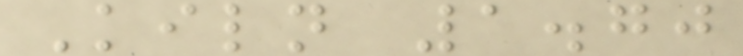Kiln 1.70
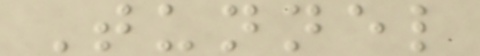Tunnel
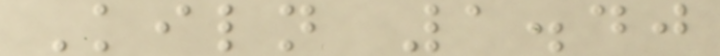Kiln 1.40
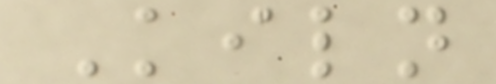Kiln
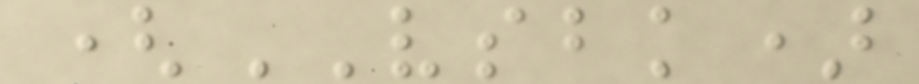(VSBK)
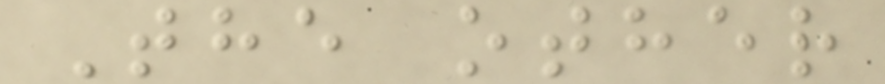The other
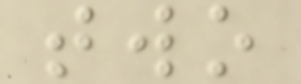two
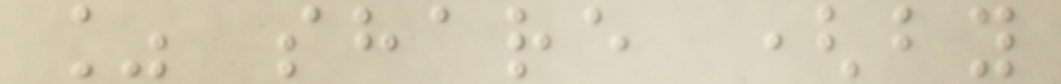% share (by
